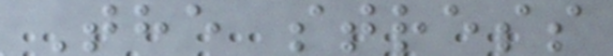The stress
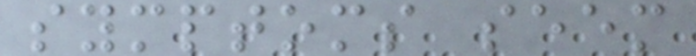symptoms seem
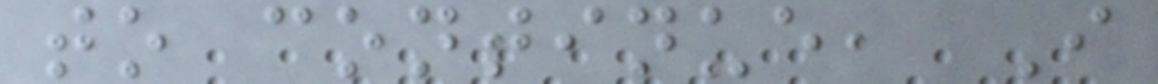to continue, I
